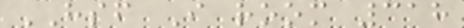HSF I room 318
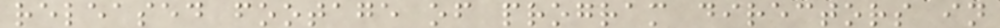released footage of program directors in
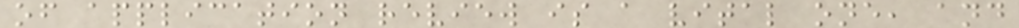of application review is a vital one, and
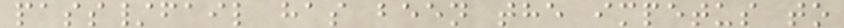pass/fail has been the impetus to
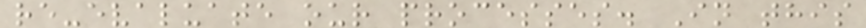re-evaluate our processes. In this
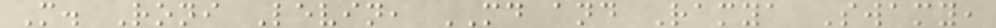M. Roni Levin, MD and Ramya Swamy,
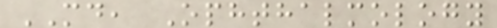MD, Ophthalmology
